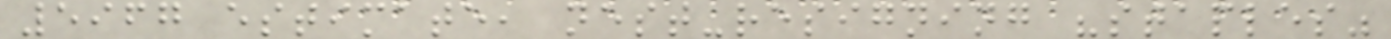5967 estimate, nest-resigning "staples"
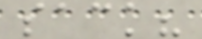sack?
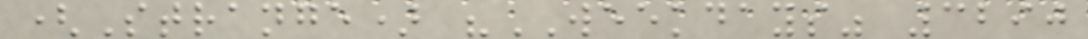(Strange) "WEEKDAYS" 3290
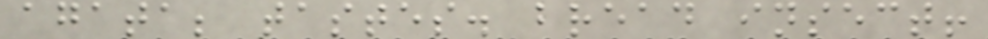agata; tastes. bread insect!
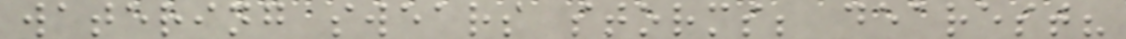watering swears storms; dearest?
